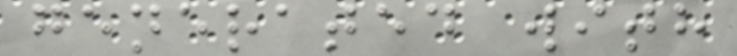generated with
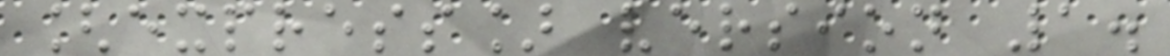[express] version 1.
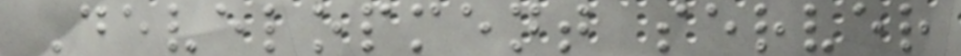Development server
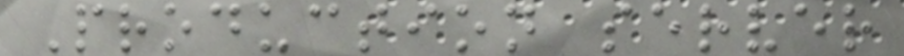Production server
